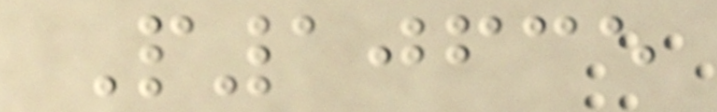P10635
